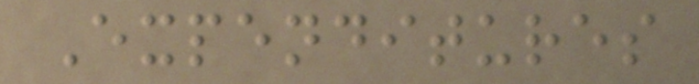Expenditures
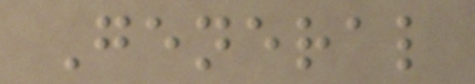General
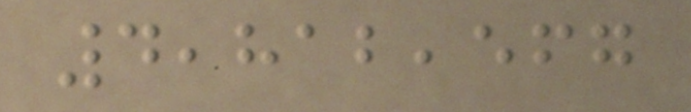4,812,567
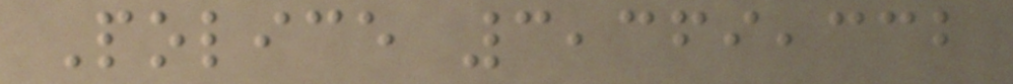Police 3,369,332
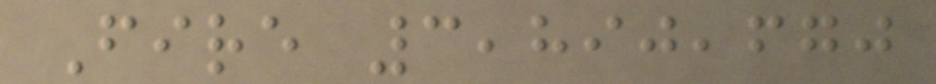Fire 3,890,670
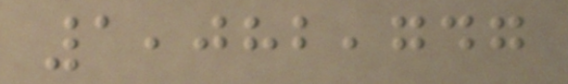1,082,747
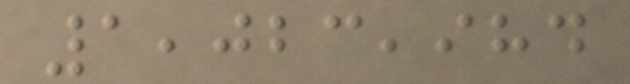1,023,984
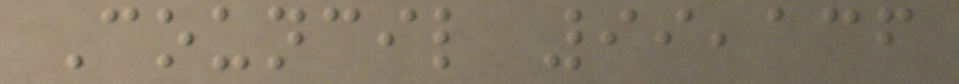Council 99,136
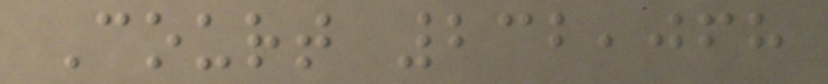Court 232,068
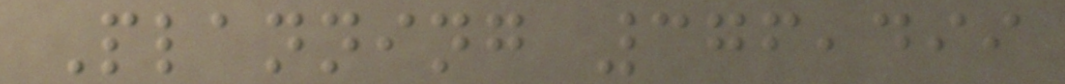Planning 376,499
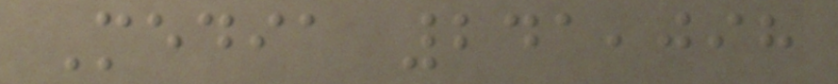Media 241,098
